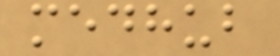medhub
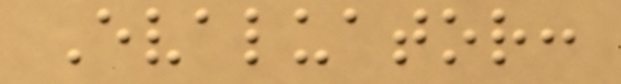Evaluator:
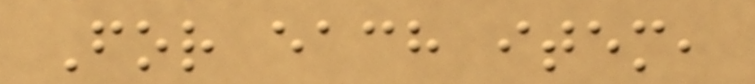For each item,
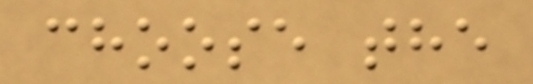choose the
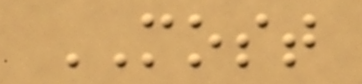MOST
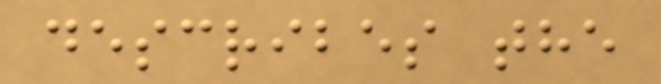describes the
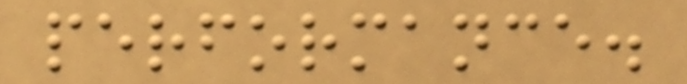performance.
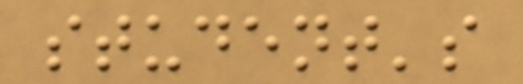student's
